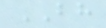BH
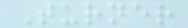Turner
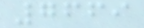7669
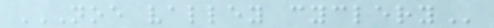NOE VALLEY CYCLERY
